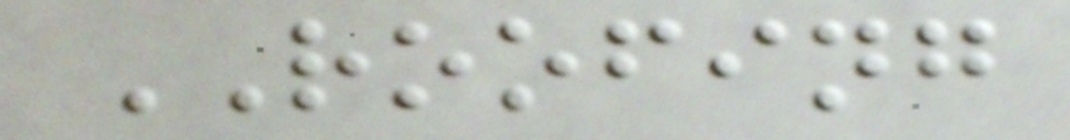ROOFING
